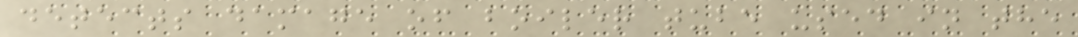detects damage of boiler tube used in the
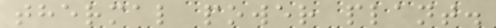thermal power plant.
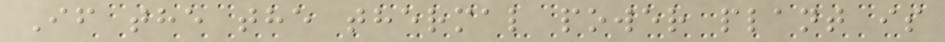If the the thermal power plant is
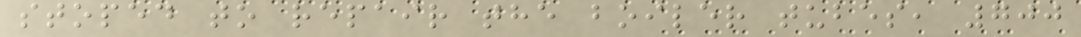stoped to repair the boiler tubes, 700
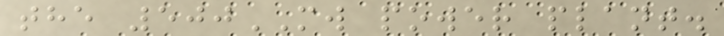the 500MW power plant.
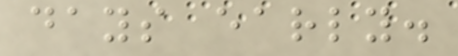days early.
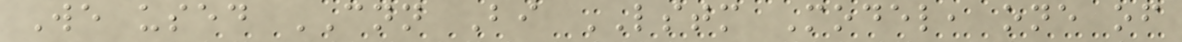We used CNN Bi LSTM Model, one of
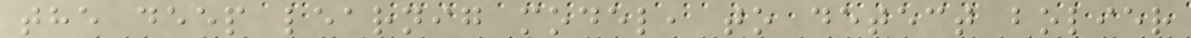the deep learnig model, to detect bolier
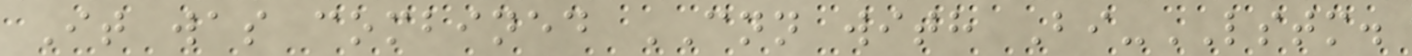It was combined CNN with Bi-LSTM.
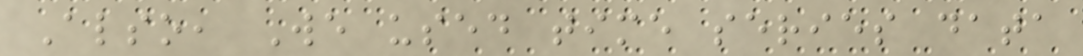Also, We used time series data
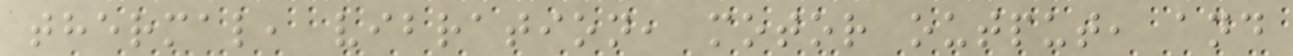thermal, vibration, motor output, and
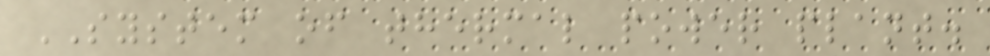SYSTEM of thermal power plant.
